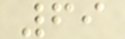69
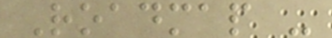Roadmap -
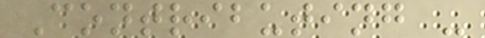Contributing -
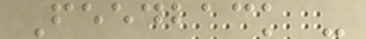Feedback -
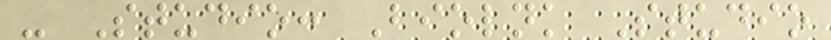- Studio: Biolnk Studio
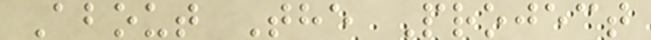About The Project
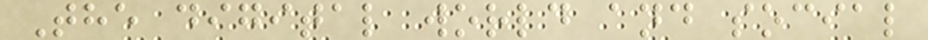The digital world and social
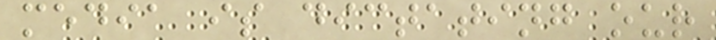media is dictating our
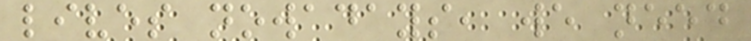lives nowadays, we need
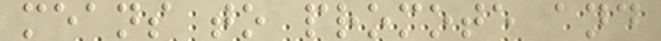means to promote and
